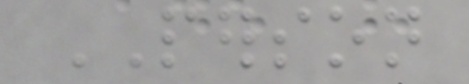PERSON
